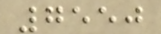7550
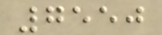7550
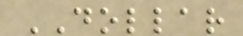DOLLAR
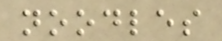noodles
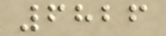6826
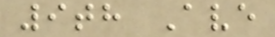9th Ave
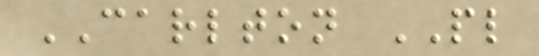CARLTON PL
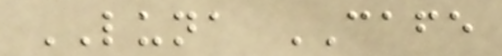LUNA CAFE
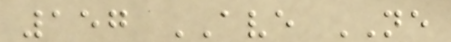157 AVE NE
